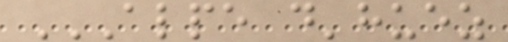ALPE D'HUEZ
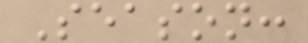Season:
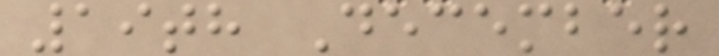19th December
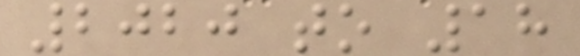2020 to 18
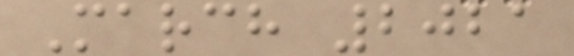March 2021
